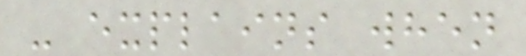- explains when
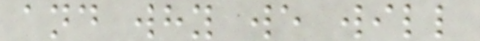and why we will
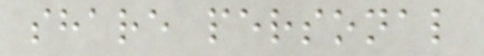share personal
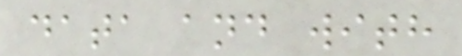data and with
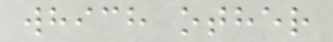which other
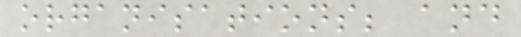organisations; and
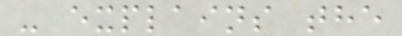- explains the
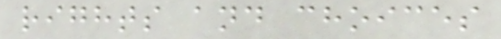rights and choices
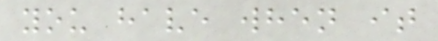you have when it
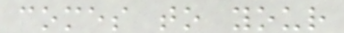comes to your
